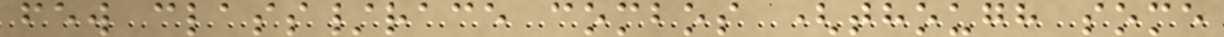few class/race combos (though some
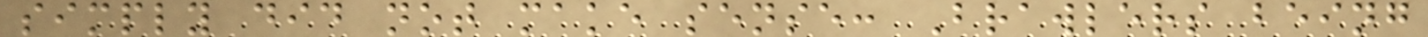simply did not make sense: Brawlers being
